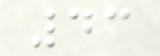43
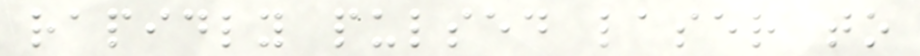rapidly pulsed laser to
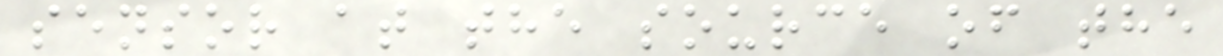sensor at the source of the
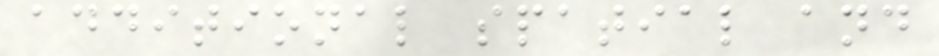additional spatial and
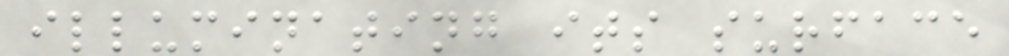illuminating its surface
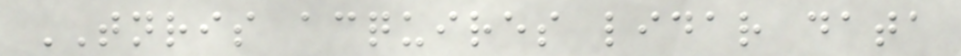TNRIS acquires lidar data
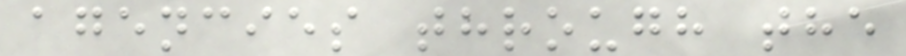agencies through the
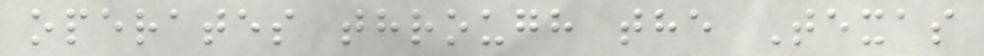operates through the Texas
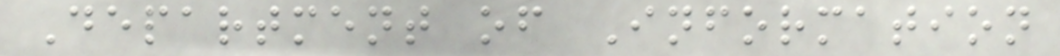Department of Information
